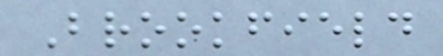Brookfield
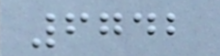6742
